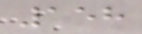158
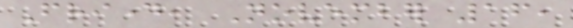Friday, November 16,
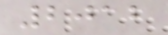2012
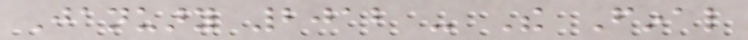January 2012 - The Final
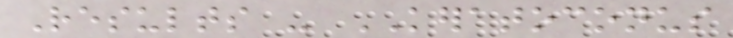Results - KERATOCONUS
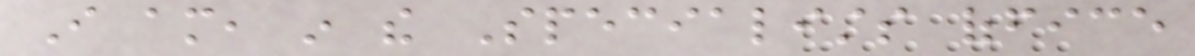I am, in the Specialists office
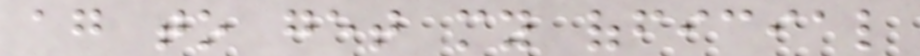again to get my official
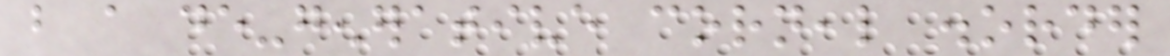but a de-generative corneal disorder
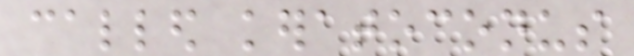called keratoconus
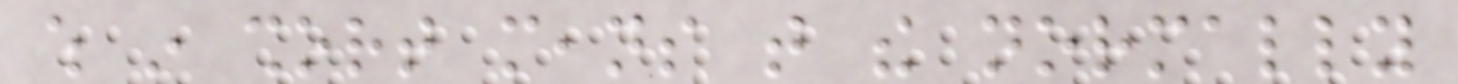which in short means that the normally
